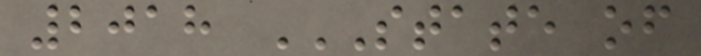2018 STATE OF
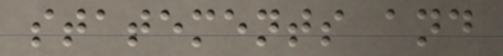statements and
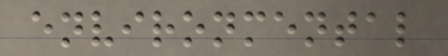environmental
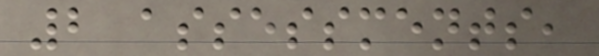2 assessments,
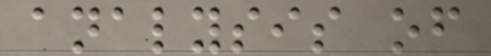analysis of
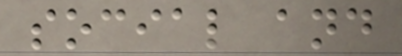social and
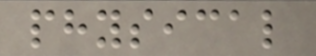physical
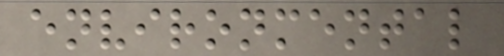environmental
